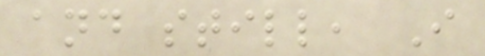and still, I
